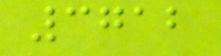3712
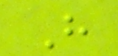H
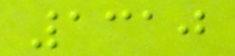1310
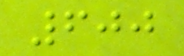600
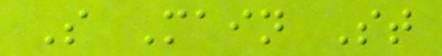S Main St
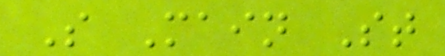S Main St
